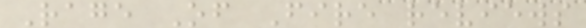Rage Of Fire reviews
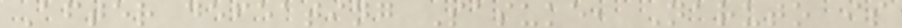After defeating Sasuke, Naruto is
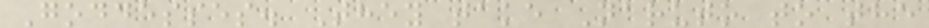Goddesses. They take Naruto to the
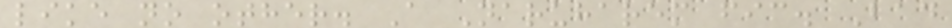like no other. A Naruharem fic. Bad
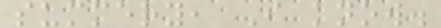summery, I know.
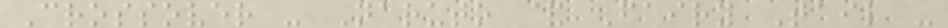Crossover - Naruto & Fairy Tail -
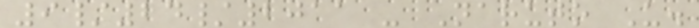9/24/2011 - Naruto U.
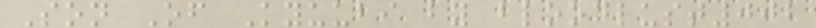Son Of Kyuubi by bloodlust002
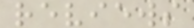reviews
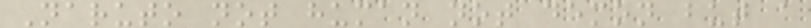Naruto not human not demon but a
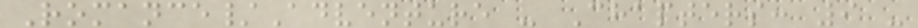Romance/Adventure - Chapters: 9 -
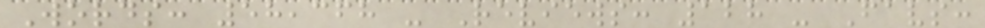Words: 58,368 - Reviews: 128 - Favs:
